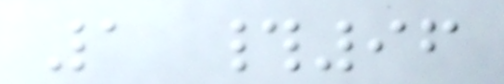1 #96
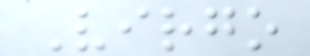Virgo
